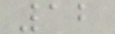12
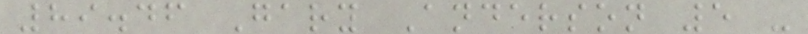89.46 Gary Anderson 5 -
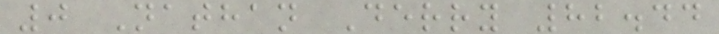0 Nathan Derry 82.44
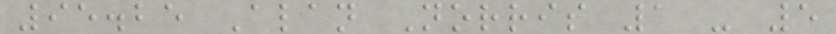95.25 Alan Norris 1 - 5
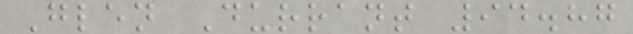Glen Durrant 94.87
